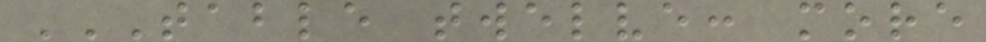TABLE TWELVE: MORE
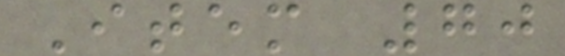Item 70
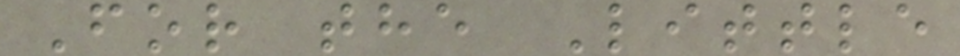For the Little
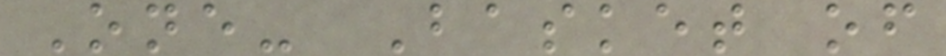One- Basket of
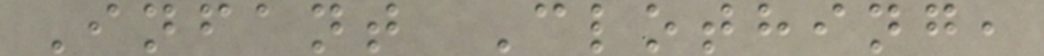Infant Clothing,
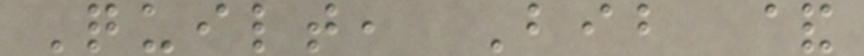Quilt, Bib &
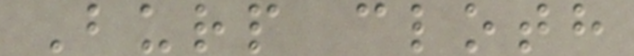Burp cloth
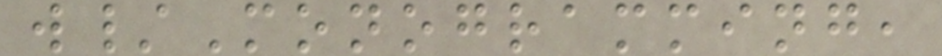w/Monogramming,
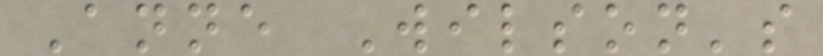Anne Wilson's
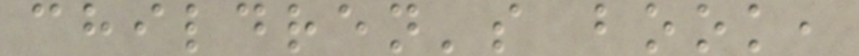children's book,
